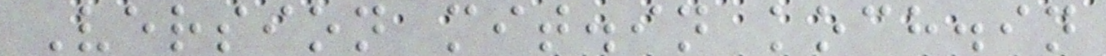Version mit.in koch.in
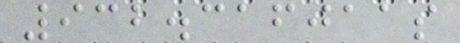932.316011s
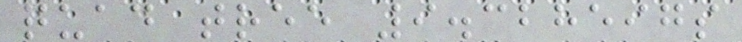quad tree 9.328597s
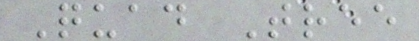Quad Tree
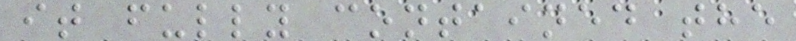it fully contained the
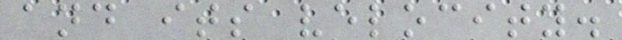and its velocity.
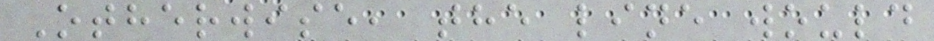Otherwise, the line would
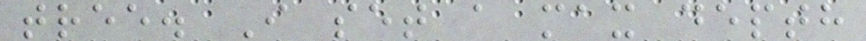tree. I set a max depth
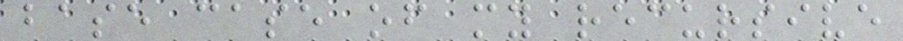base case of my recursive
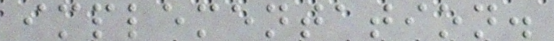implementation.
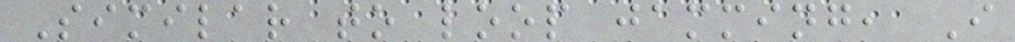Similar to loop jamming, I
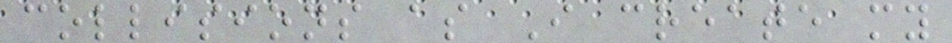collisions as I create my
